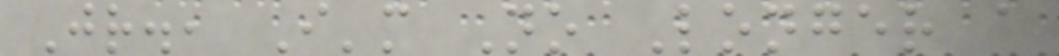Jr., I'm No Longer a
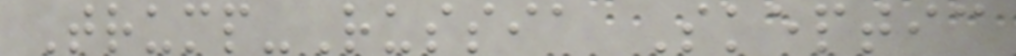Trump-Russia Skeptic
